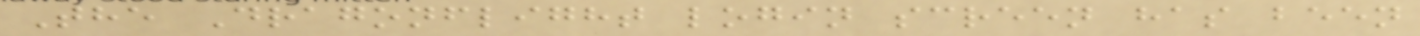The Dragonflight login screen has been
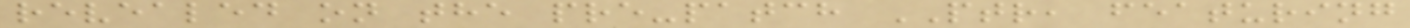revealed on the pre-patch PTR, featuring
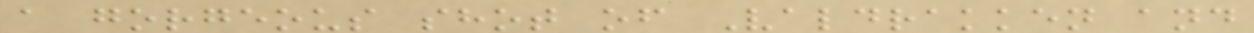a gorgeous shot of Valdrakken and
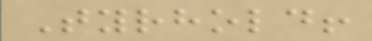Tyrhold!
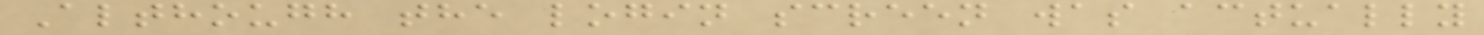Although the login screen was actually
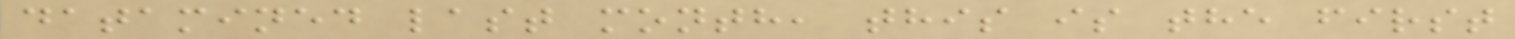datamined last month, this is the first
